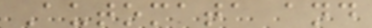Automata and
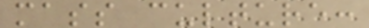mass culture:
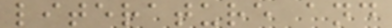literature and
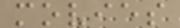movies
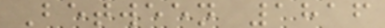Between 1816
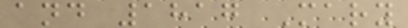and 1817 Mary
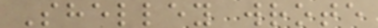Shelley wrote
